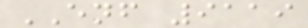ENF 9119
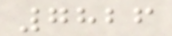7826
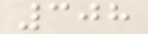308
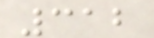312
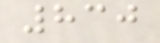830
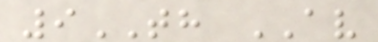9TH AV
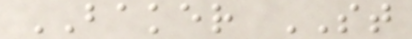BAKER ST
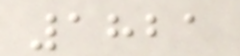1821
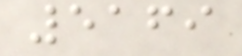5169
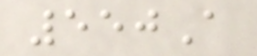550A
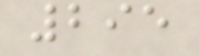295
